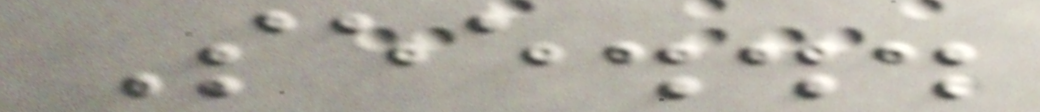See...
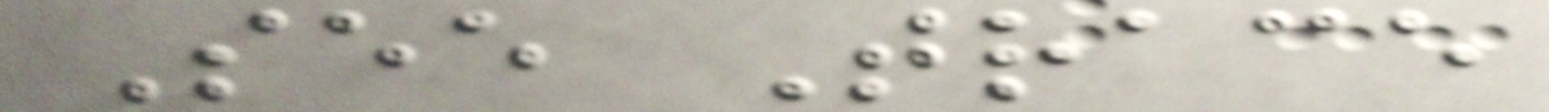See Trace
